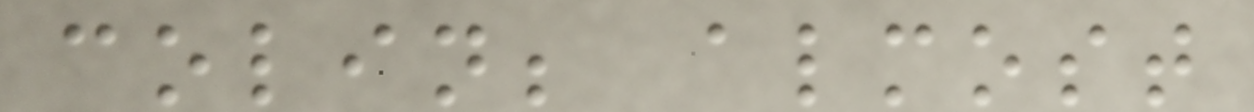colin; almost
